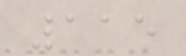115
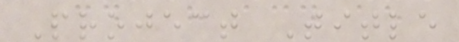Project Title
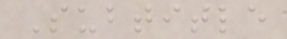Subtitle
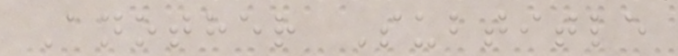Another Subtitle
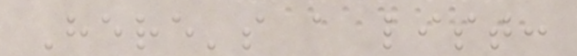Here's a list:
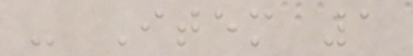- Item 1
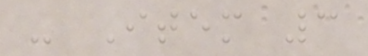- Item 3
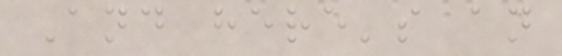And here's an
